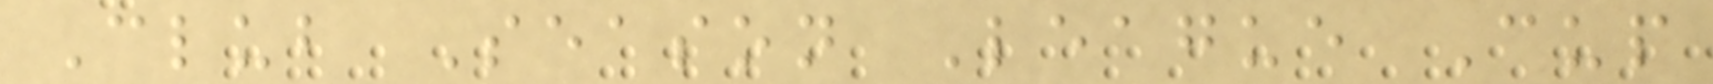Club Season League Cup
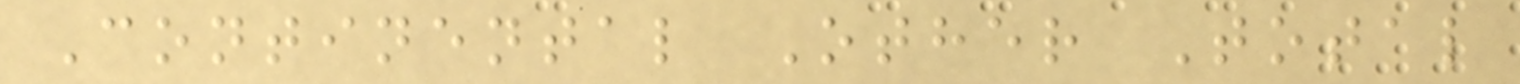Continental Other Total
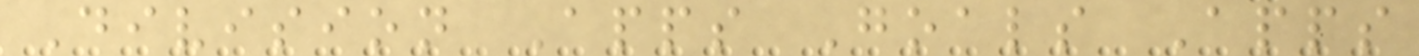Division Apps Goals Apps
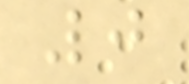0
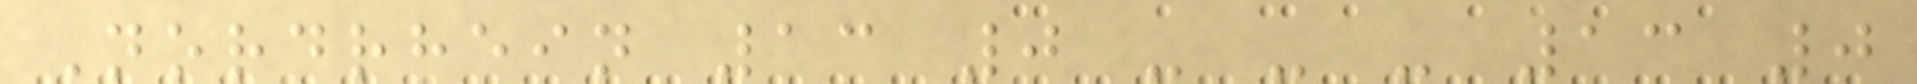Nordrhein 13 0 - - - 13 0
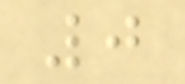0
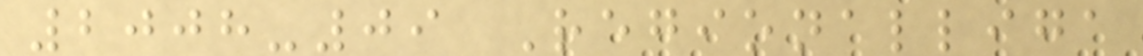2008-09 Regionalliga
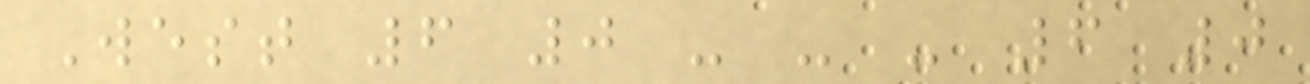West 6 0 - - - 6 0
